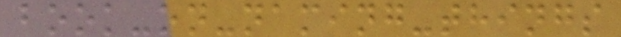book-on-naming-things
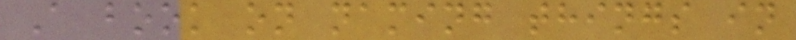A book on naming things in
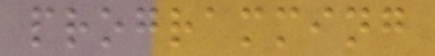programming
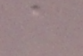a
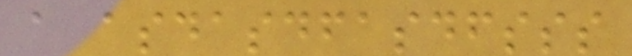a asdasdfasdfsss
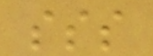sss
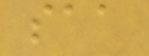saa
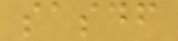sasdf
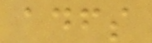adfs
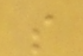s
